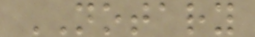NOTARY
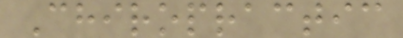Chiropractic
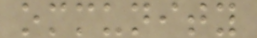ommunity
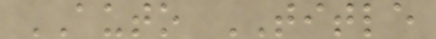AUTO TITLE
